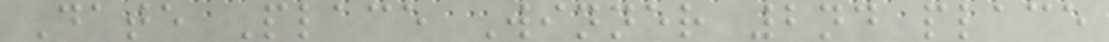Date Place Winner 2nd place
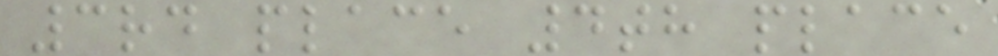3rd place 4th place
